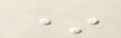*
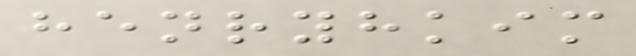henryhkim
